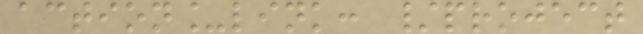action_link: /project
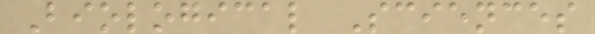Biological Sciences
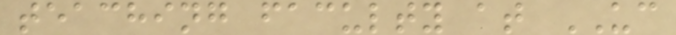teaching faculty at UC
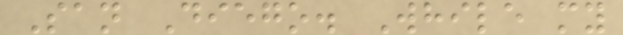San Diego. While my
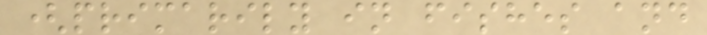(primarily in fishes and
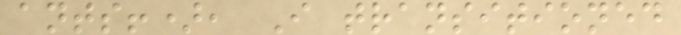ants!), I transitioned
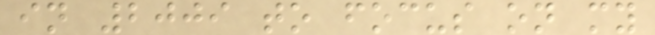in 2009 to focus on my
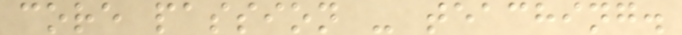core passion - teaching.
